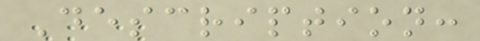Description:
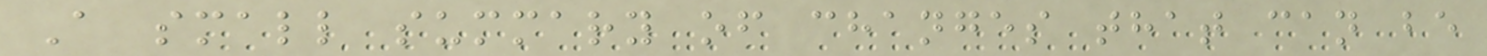A small summary of changes that can be
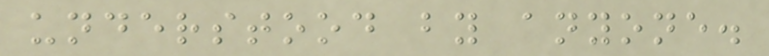understood by anyone.
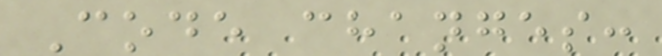Code changes:
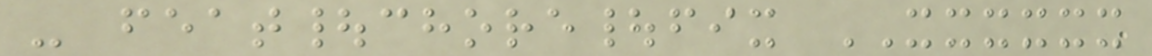- feat|chore|fix XXXXXX
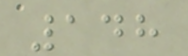148
